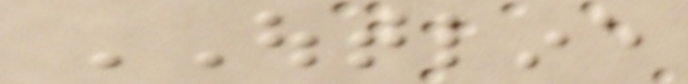OUTLINE
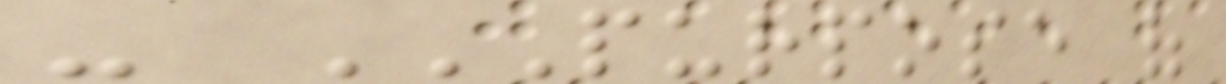- PURPOSE OF
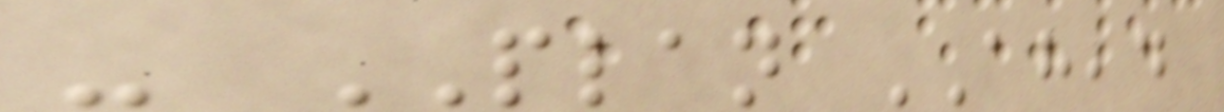- PLAN AHEAD
